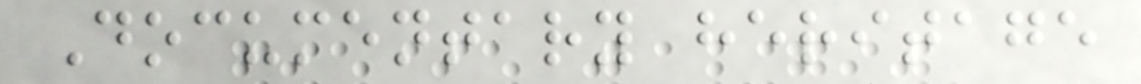Documentary heritage
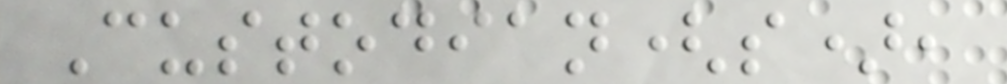Custodian(s),
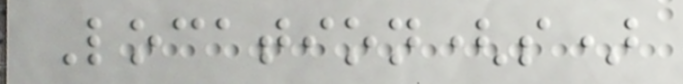Location(s)
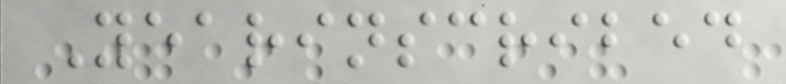Yearinscribed
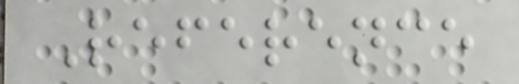Reference
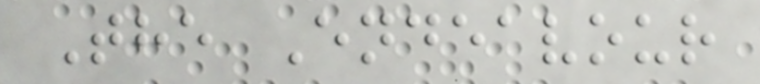The Endeavour
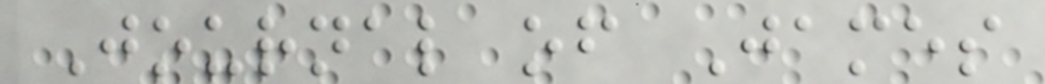Journal of James
